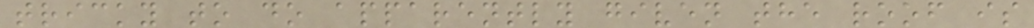tricky to do apparently given the roof is
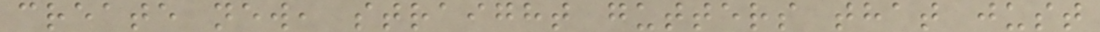create new, straight gutters that just
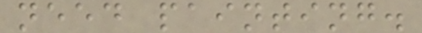need painting.
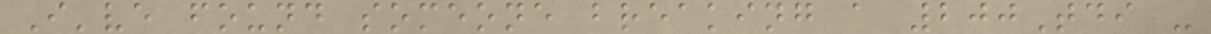I've found someone breaking a 200Tdi -
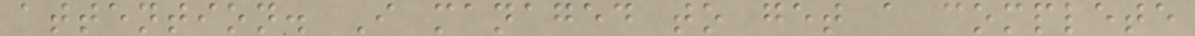attention. I managed to get a complete
